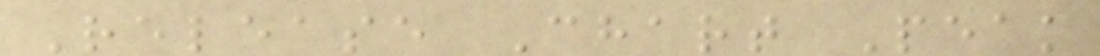Release Chart Peak
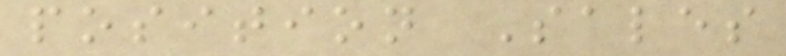position Sales
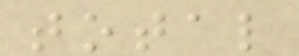total
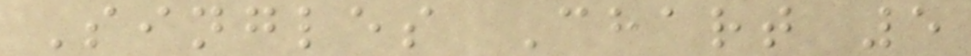Singles Chart 5
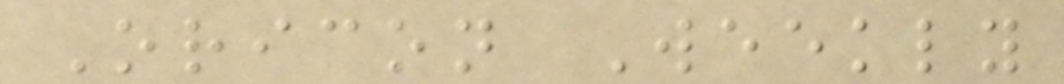Oricon Weekly
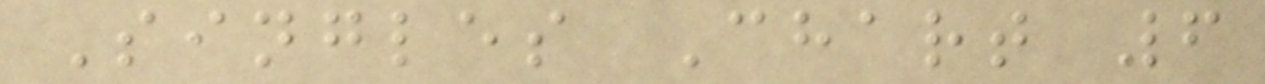Singles Chart 6
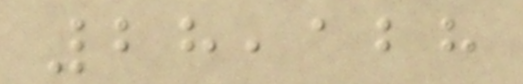28,128
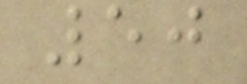50
